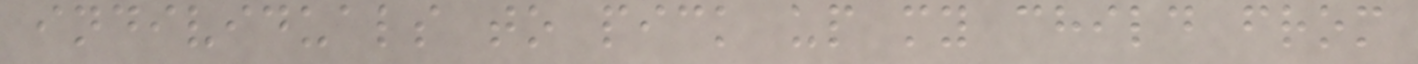individuals to pick up my child from
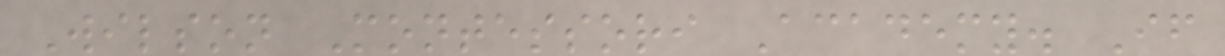Wilson Montessori Academy. If
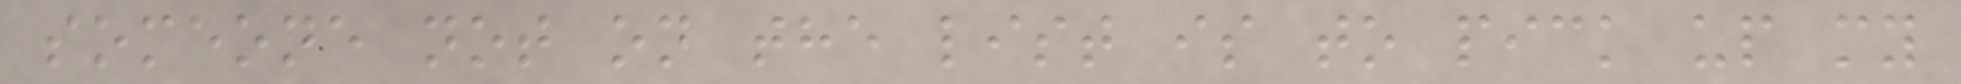someone not on the list is to pick up my
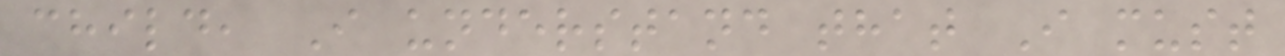child, I understand that I must
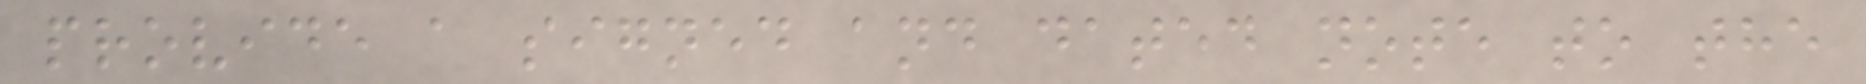provide a signed and dated note to the
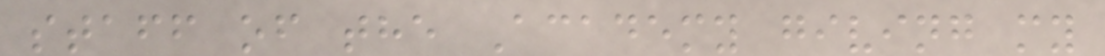staff of the Academy giving my
